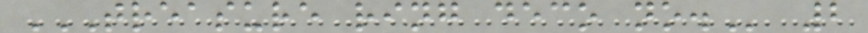TREASURE RING DECO NO. 2
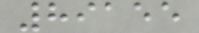89155
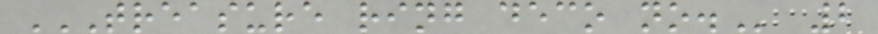TREASURE RING DECO NO. 2
